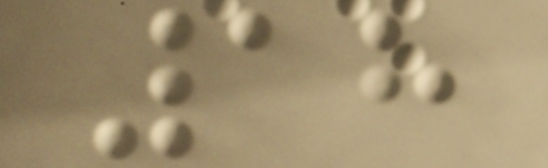18
